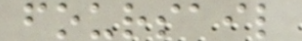foursail
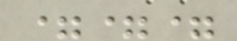===
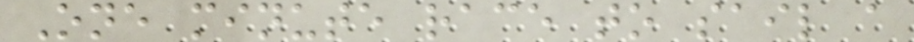One minute race to sail a
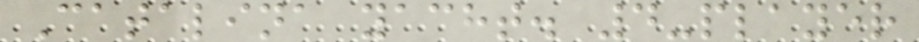Catalina yacht. 4-player
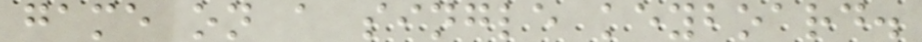game on a single keyboard.
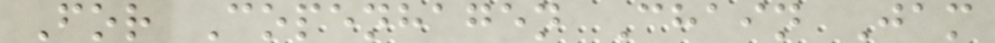For Copenhagen Chain Jam
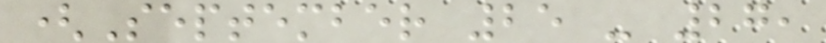(September 25 - 27,
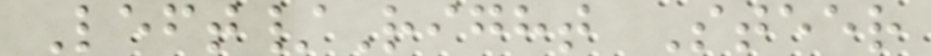Left/Right Steer
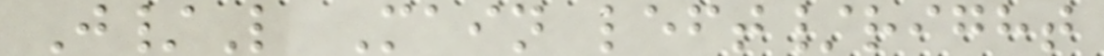J/L Main left/right
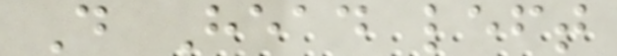D Head left
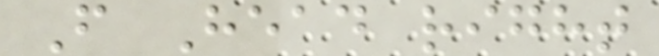F Head right
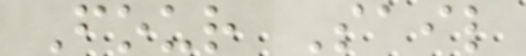Four Sail
